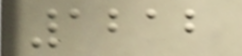1212
